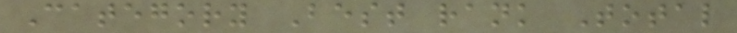Category Best rank Total
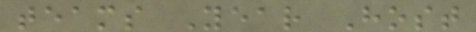teams Year Host
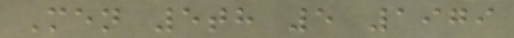Men 5th 5 1979
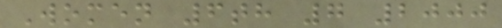Women 6th 7 2000
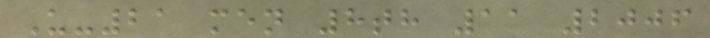U-21 men 8th 11 2006
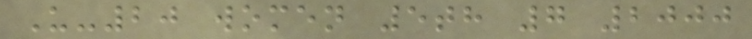U-20 women 5th 7 2000
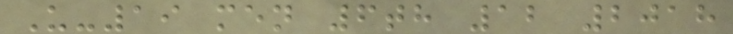U-19 men 6th 12 2018
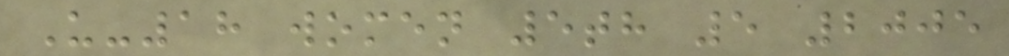U-18 women 5th 5 2005
